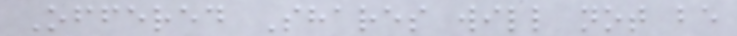Offered Shares will not be
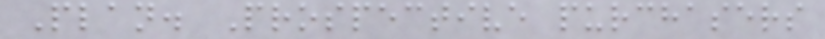Plan. Prospective purchasers
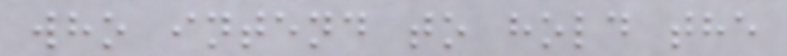who intend to hold the
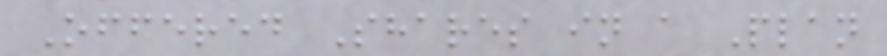Offered Shares in a Plan
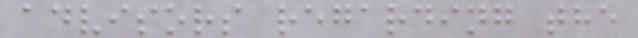advisors regarding the
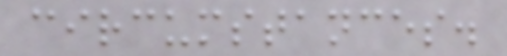circumstances.
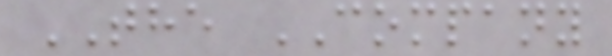THE COMPANY
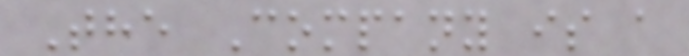The Company is a
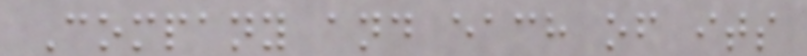Company and each of its
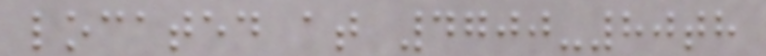located at 4700-80th
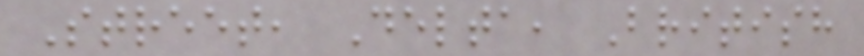Street, Delta, British
